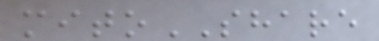mitoSHARE
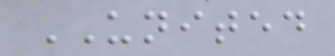UNITED
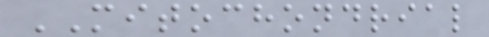MITOCHONDRIAL
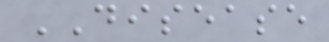DISEASE
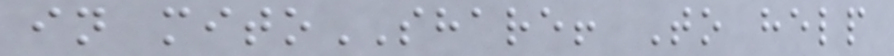in mitoSHARE! To help
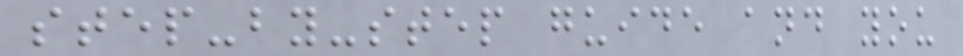step-by-step guide and you
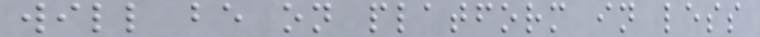will be on platform in less
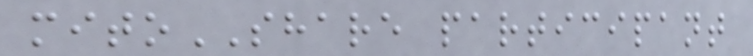mitoSHARE participant
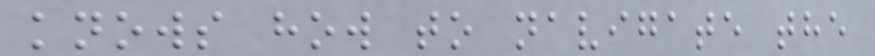knows how to navigate the
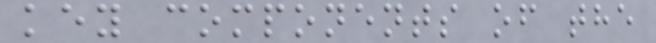key components of the
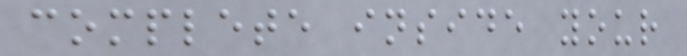complete inside your
